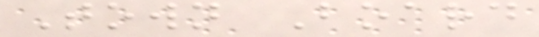Town Board
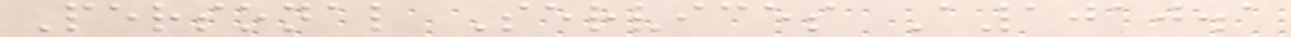Personal Services A1010.1
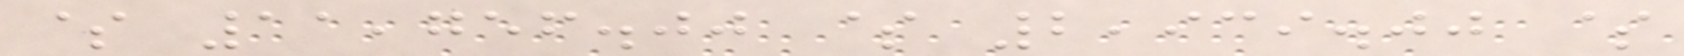$ 11,756.00 $ 2,939.00 $
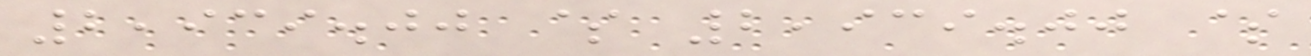2,939.00 $ 2,939.00 $
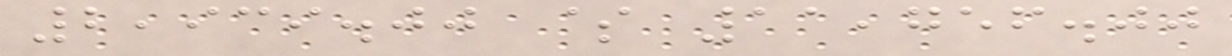2,939.00 $ 11,756.00
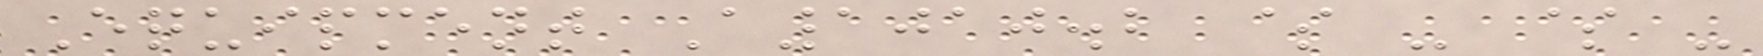Equipment A1010.2 $ - $ -
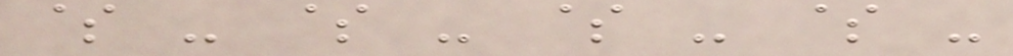$ - $ - $ - $ -
